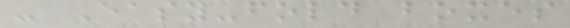- Easy-fold boxes
